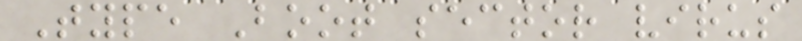Type Boot sector virus
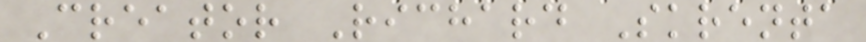Creator Richard Skrenta
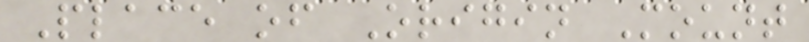Place of Origin Mount
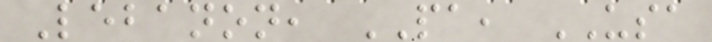Lebanon, PA, USA
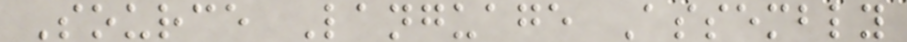Source Language Assembly
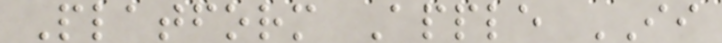Platform Apple II
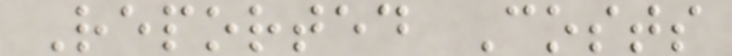Reported Costs
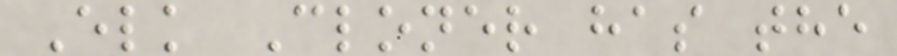Elk Cloner has the
